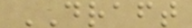DRAFT
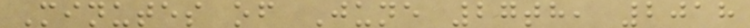Minutes of June 27th, 2018
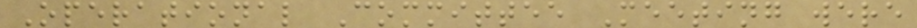Operational Committee Meeting were
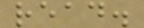read.
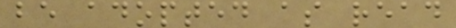be adopted as read
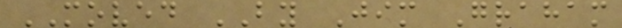MOVED BY Jim Graham
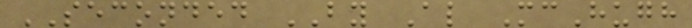SECONDED BY Al McHugh
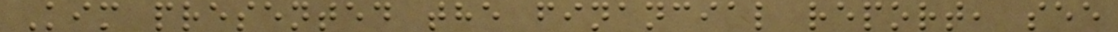Kim presented the financial report, see
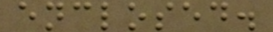enclosed.
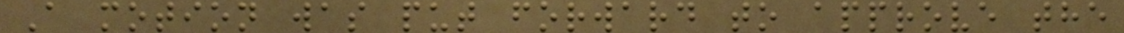A motion was put forward to approve the
